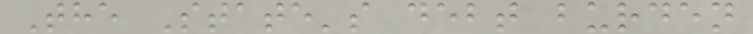The State's debt burden
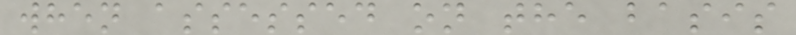when assessed on the basis
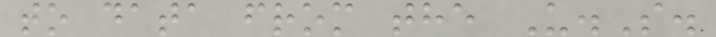to data from the U.S.
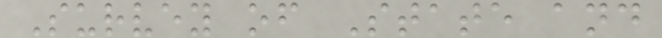Survey of State and
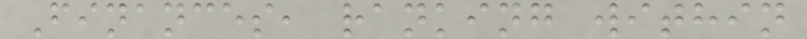Finances, ranking within
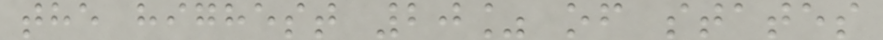the highest 20% of states
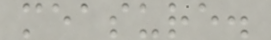measure.
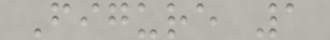Figure 1
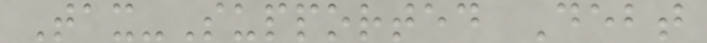Tax-Supported Debt
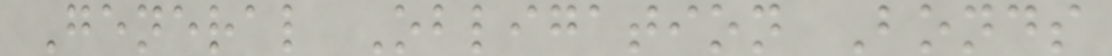General Obligation Bonds
